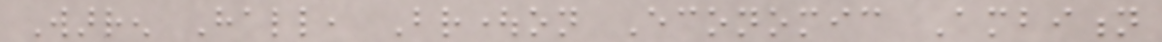Warren Hall, Broughton Economic Ambition
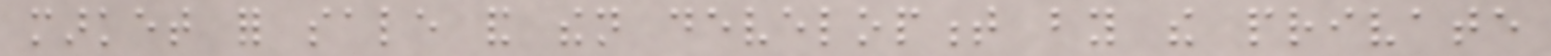market for sale and then development by the private
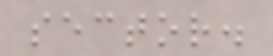sector.
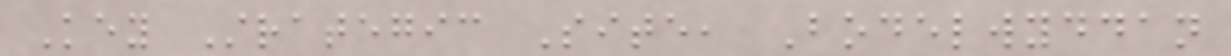Key Strategic Site, Bodelwyddan
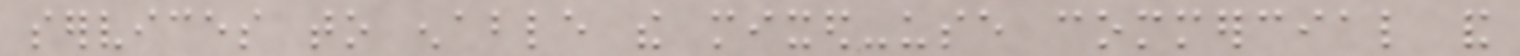services to enable the mixed-use commercial and
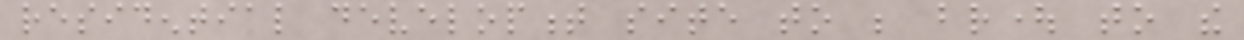residential development site to be brought to the
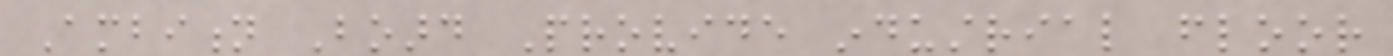Ambition Board Provide industrial floor
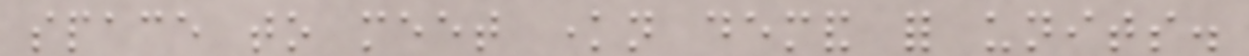space to meet known demand for units.
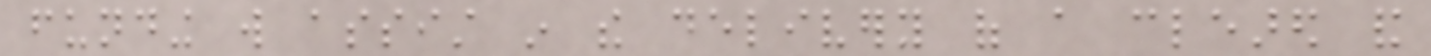funding will assist in the delivery of a cleared and
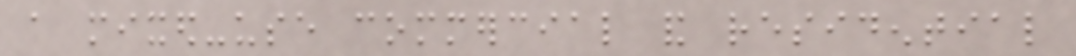a mixed-use commercial and residential
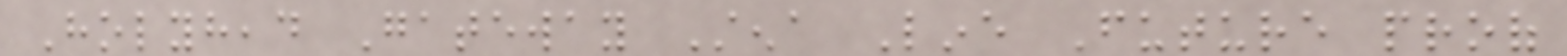Holyhead Gateway Stena Line Future proof
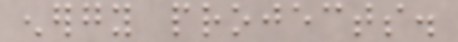energy projects.
